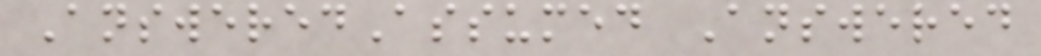AnsweredAssumed Answered
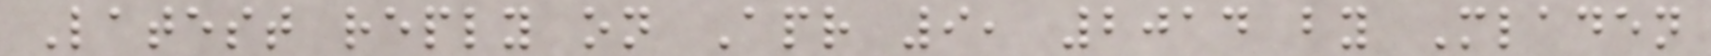Latest reply on Apr 9, 2014 by Mladen
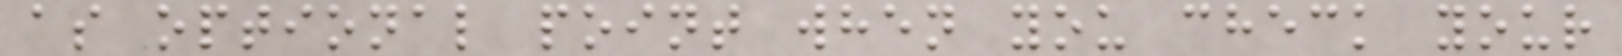as optional point when you check your
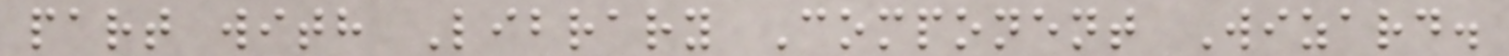part with Library Component Wizard.
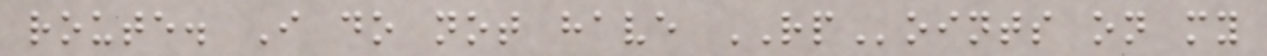route. I do not have RPoints on my
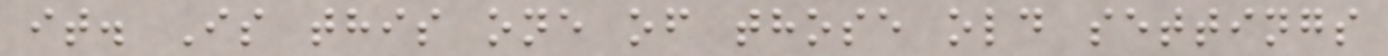it. Is this one of those old settings
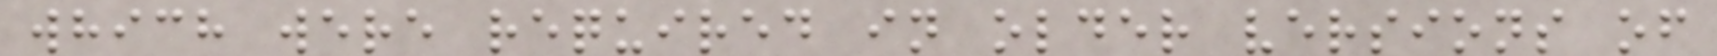which were required in older versions of
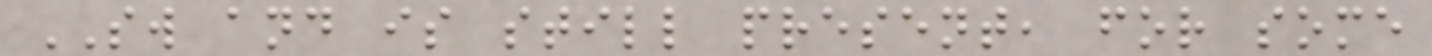SW and is still present, for some
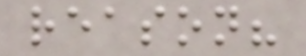reason?
